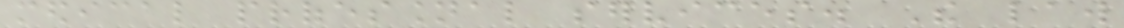medical professional services. The law
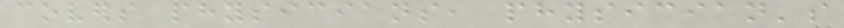covers physicians, physician's
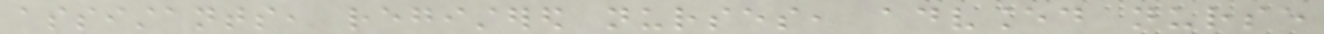assistants, registered nurses, advanced nurse
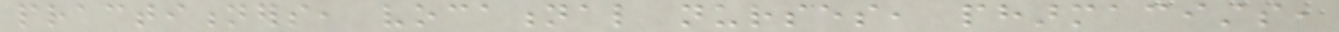practitioners, vocational nurses, pharmacists,
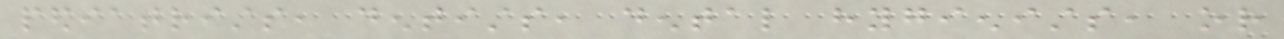pediatrists, dentists, dental hygienists, or
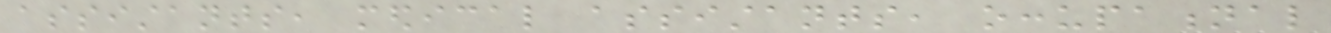assistants, medical assistants, occupational
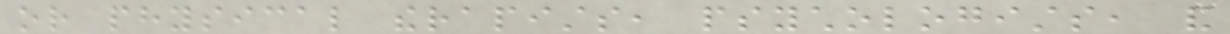or physical therapists, psychologists, and
